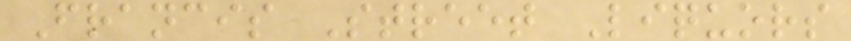Francis Street Liquors
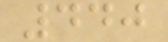440
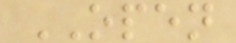OPEN
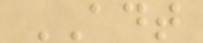ADT
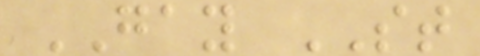GAY ST
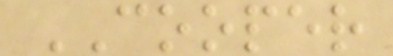COOPER
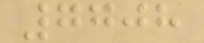7708
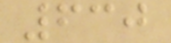630
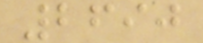2690
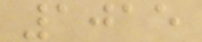1015
